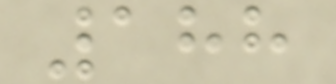188
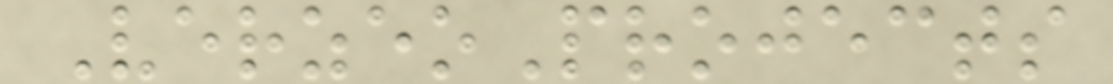VerzeoProjects
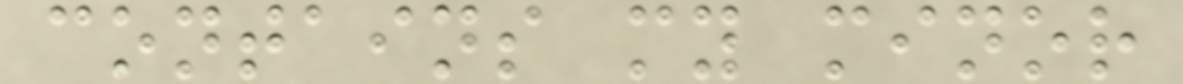contains my minor
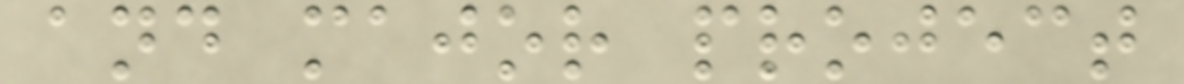and major project
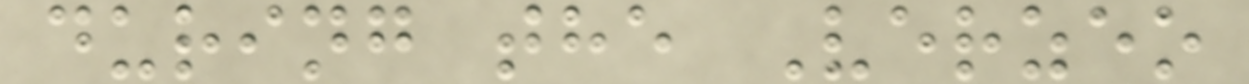during the Verzeo
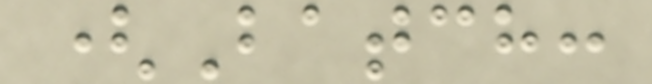(Batch:
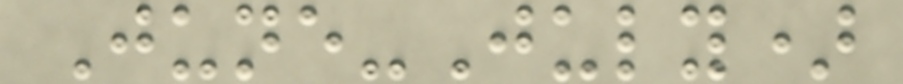June-July)
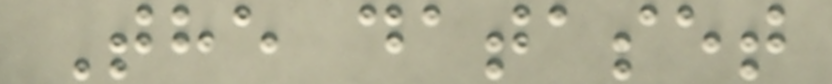The dataset
